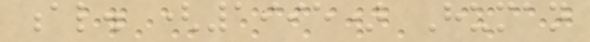al. (1995) Human
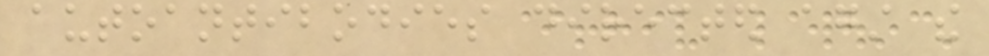autoantibodies directed against the
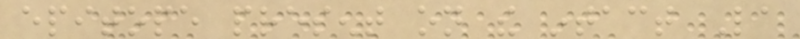epitope present on the intact La
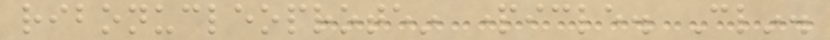ribonucleoprotein particle. Clin.
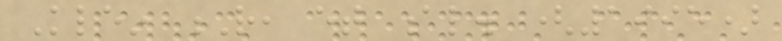Klein R, et al. (1995)
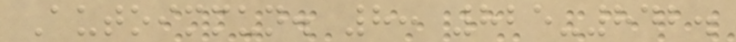Autoimmun. 8: 825-842.
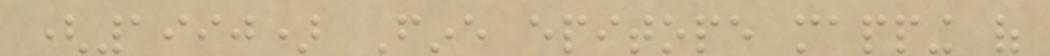(1990) Fine epitope mapping of
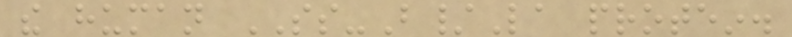the human SS-B/La protein.
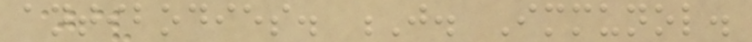antibodies. J. Immunol.
